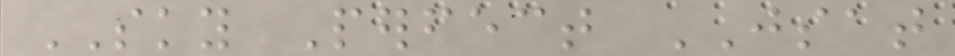SKY Perfect JSAT
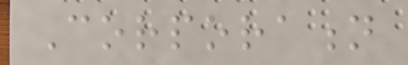Corporation
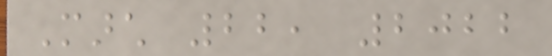March 22, 2022
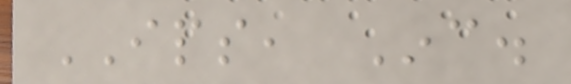IPS, Inc.
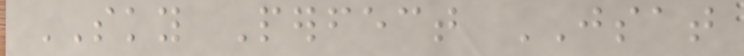SKY Perfect JSAT
